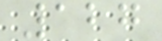127
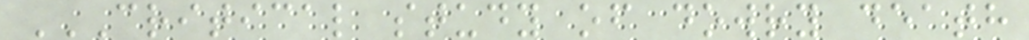CRITICAL STUDY OF DOWRY DEATH
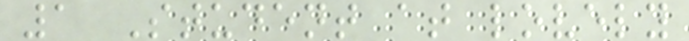1 Student at lovely
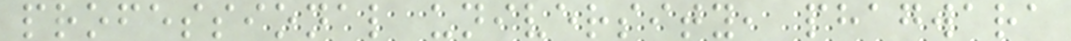professional university, phagwara
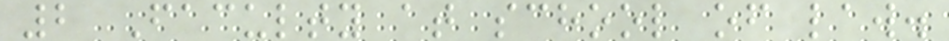2 Faculty at school of law.
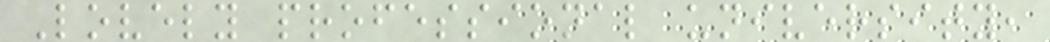Lovely professional university,
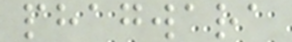phagwara
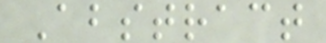Abstract
